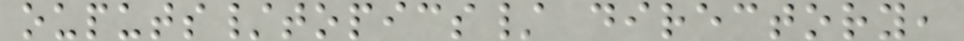ouputs/topics/ directory,
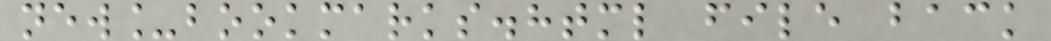new_bookmarks.html file back
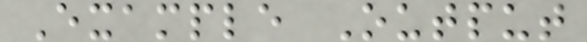Example Output
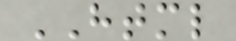HTML
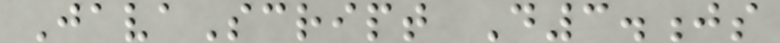JavaScript D3.js
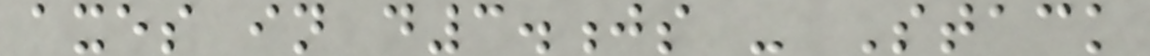axes in d3.js - Stack
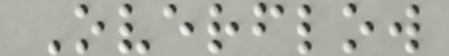Overflow
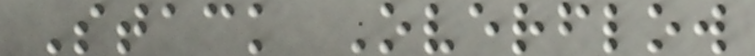Stack Overflow
